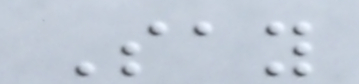Say
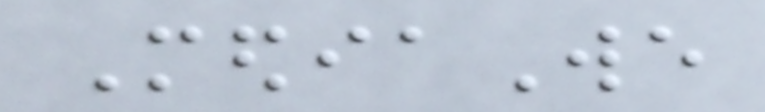MediaWe
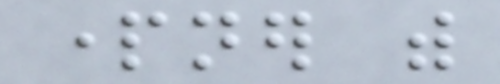partner with
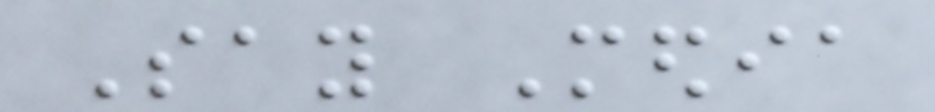Say Media
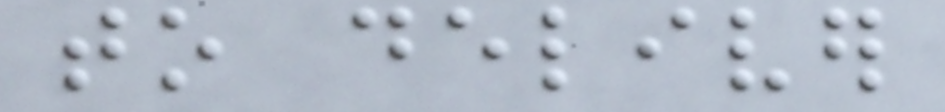to deliver
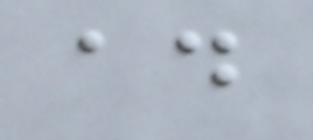ad
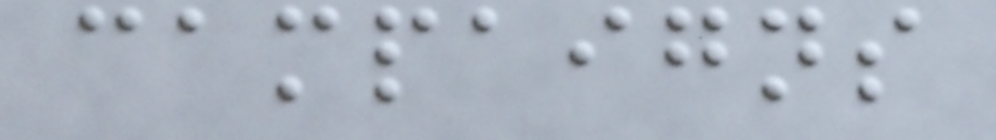campaigns
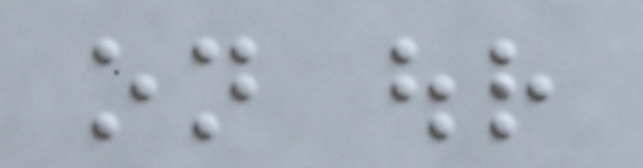on our
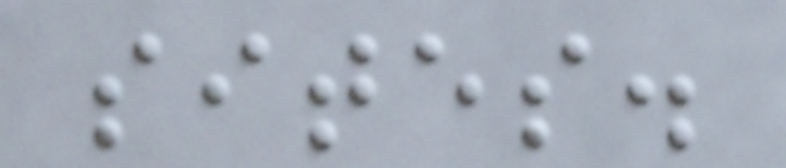sites.
